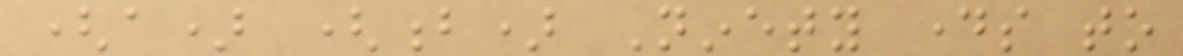(a) (b) Ninety days to
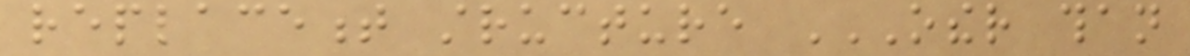replacement structure OTHER THAN
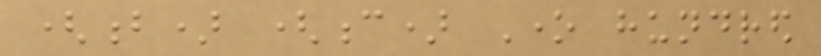(b) (c) One hundred
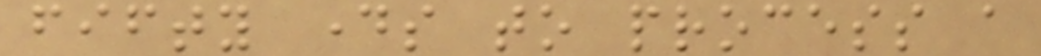fifty days to process a
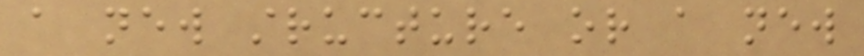a new structure or a new
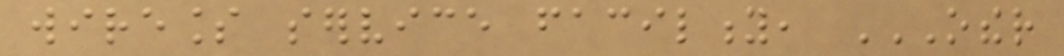wireless service facility, OTHER
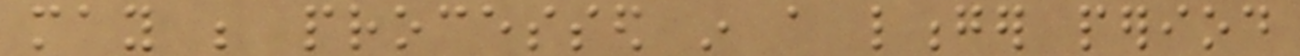may be processed in a longer period
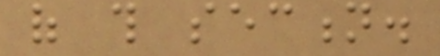of this section.
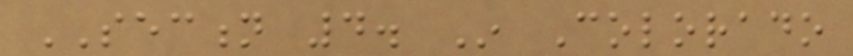SECTION 4. In Colorado
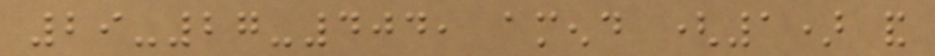29-27-404, amend (1) and
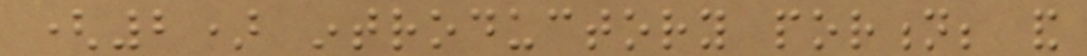(2) introductory portion; and
